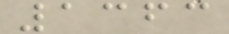1363
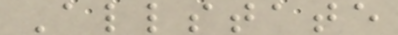Allstate
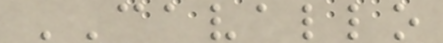CAVALLO
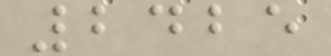2425
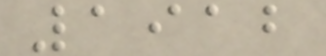1912
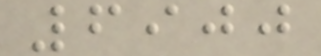6900
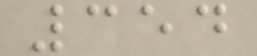354
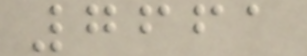7661
